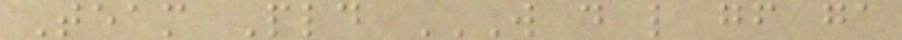Team Pld W D L GF GA
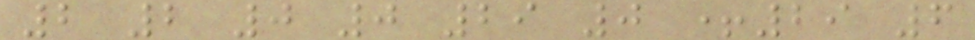2 2 0 0 29 0 +29 6
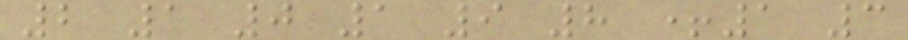2 1 0 1 9 8 +1 3
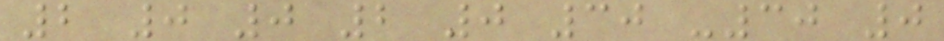2 0 0 2 0 30 -30 0
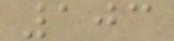103
